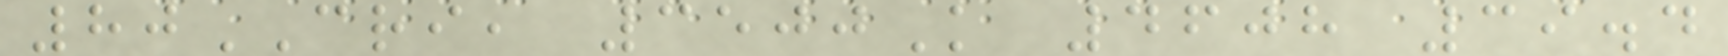80CRI, 3500K 4608 39.4
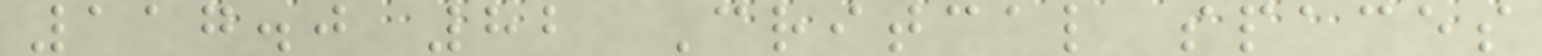117.0 82 Critcal spaces
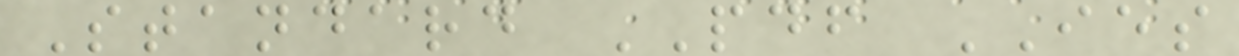Standard PDF IES
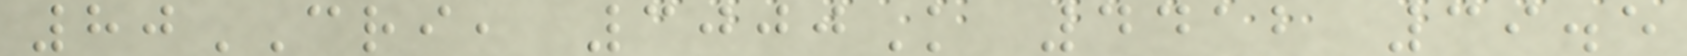80CRI, 3000K 4412 39.5
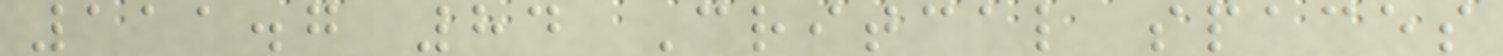111.7 84 Critcal spaces
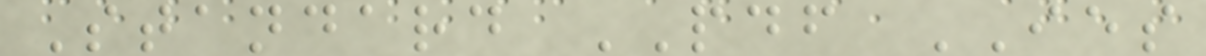Standard PDF IES
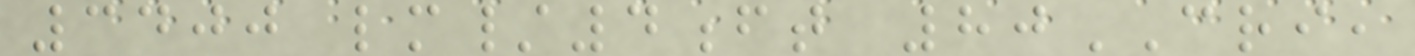3400 lm/4ft 80CRI,
